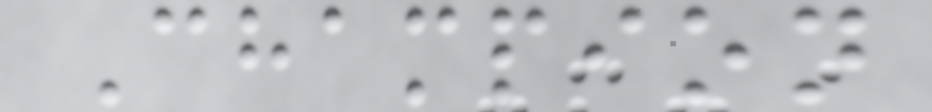Champion
